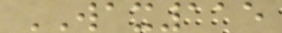WAX115
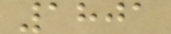1801
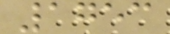1753
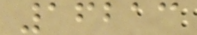16213
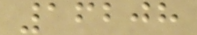16208
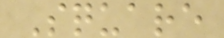Square
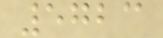5723
